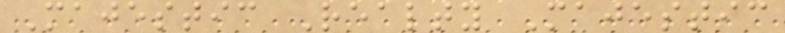Majestic Realty Majestic
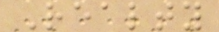Realty
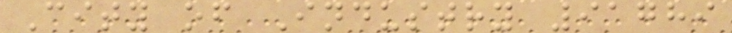City of Industry 91789
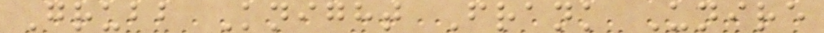Grubb Knight Frank Unire
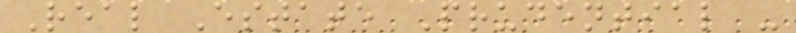Real Estate Prudential -
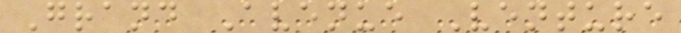Grand Avenue Venture
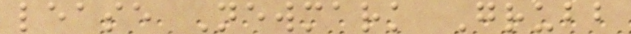lease Newmark Grubb
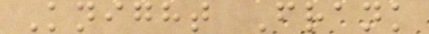Knight Frank
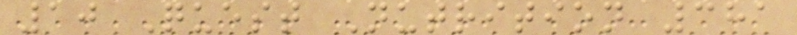10 Quest Nutrition 381
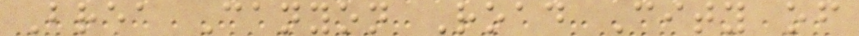Brea Canyon Road City of
